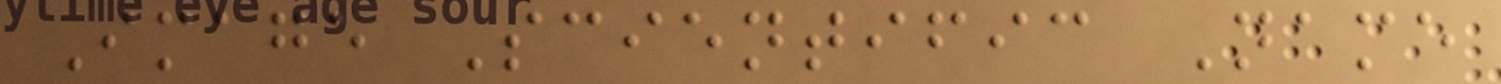Image Scientific Name
